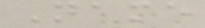Name
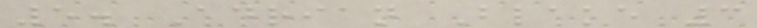5. Adrian Blake 3
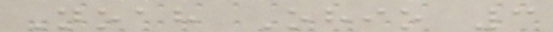Noah Ohio 3
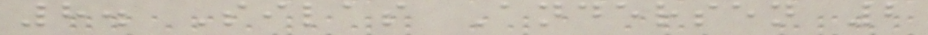8. Silas Andersen 2
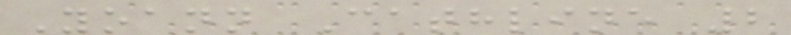Yoann Cathline 2
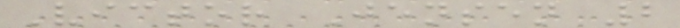Victor Jensen 2
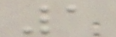1
